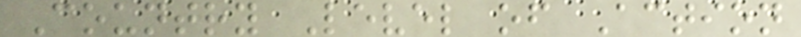Country Level of Action
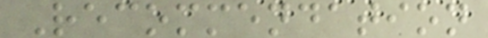Recommendation
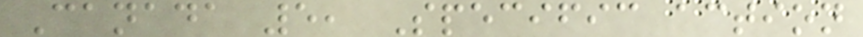Canada 5, Specific action
